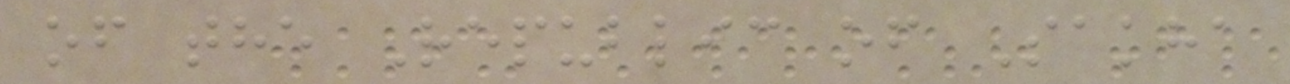of the Republic of Sakha
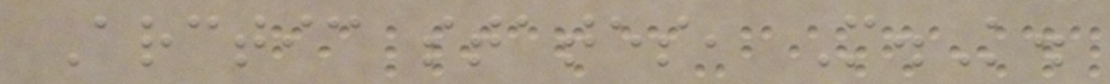Arctic states, M.K.
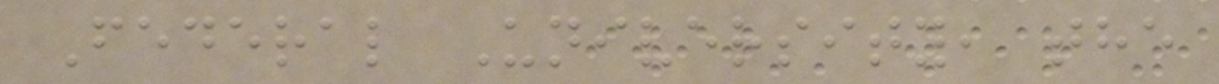Federal University, the
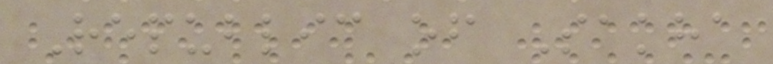Republic of Sakha
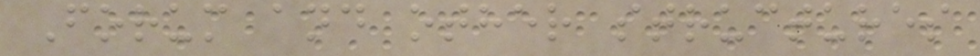Forum and other structures
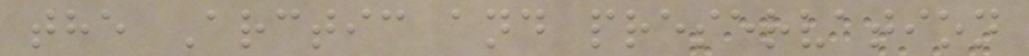the Arctic and preservation
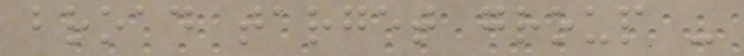broad target group -
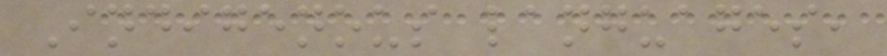Indigenous languages,
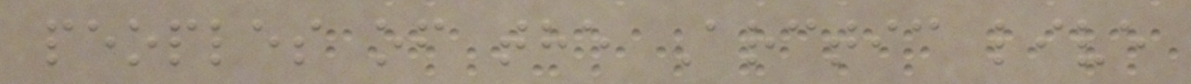peoples of the Arctic live
